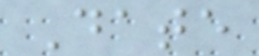Date
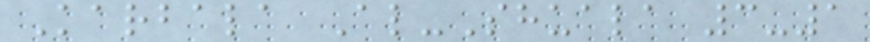Karbala Al-Shuala 3-1
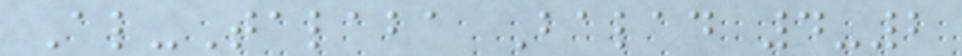Al-Talaba Balad 4-2
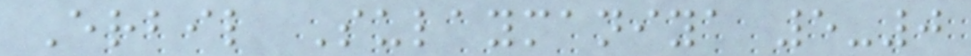Erbil Sulaymaniya 5-0
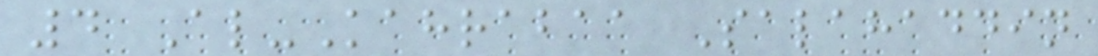4 Al-Kahrabaa Salahaddin
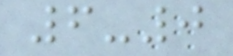6-0
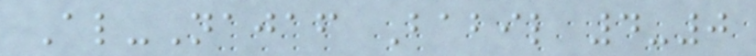Al-Najaf Babil 4-0
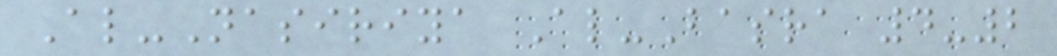Al-Nasiriya Al-Basra 4-2
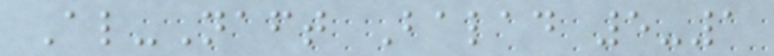Al-Naft Balad 5-1
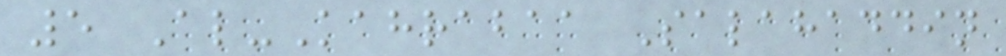5 Al-Kahrabaa Salahaddin
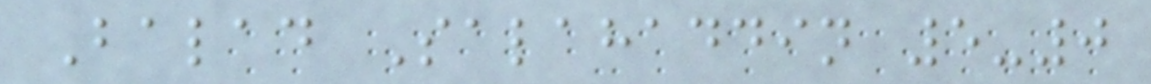Balad Salahaddin 5-0
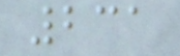231
